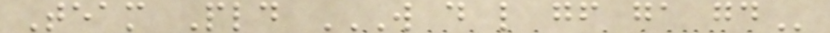Team Pld W D L GF GA GD
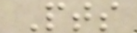Pts
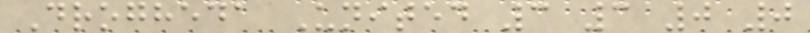Drogheda United 3 3 0 0
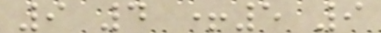9 4 +5 9
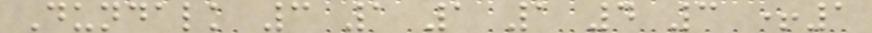Dundalk 3 1 1 1 4 3 +1
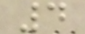4
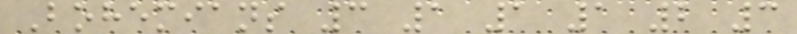Bohemians 3 1 1 1 2 3
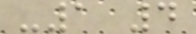-1 4
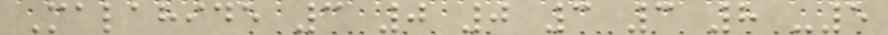Malahide 3 0 0 3 3 8 -5
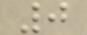0
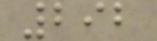292
